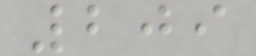209
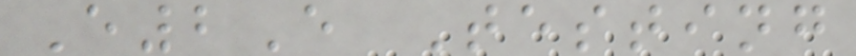E2E Testing
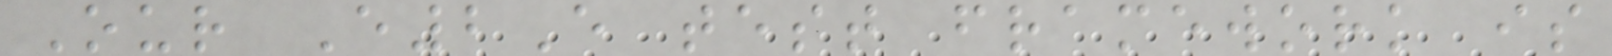Our E2E test framework is
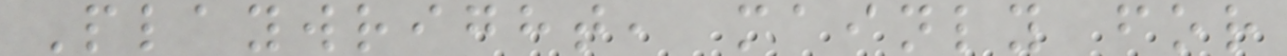Playwright, mainly for
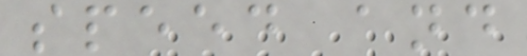speed and
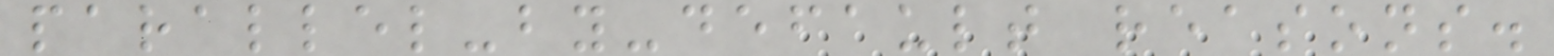parallel-by-default reasons.
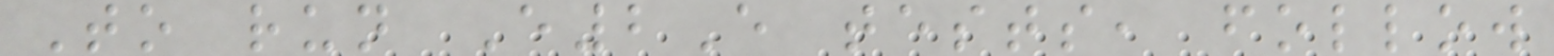To run E2E tests, follow
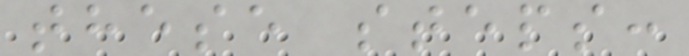these steps:
